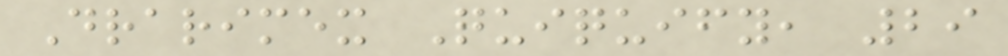Drarimex Quiquify, 29
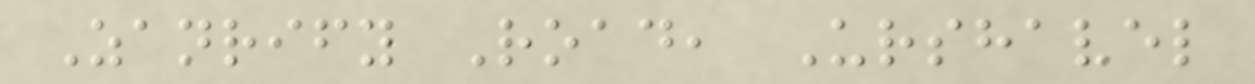Zanrify Road, Urshavel
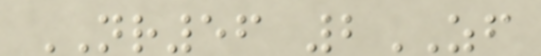NR56 2ZF
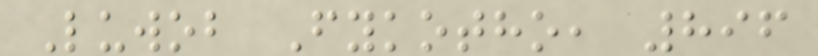Luwob Fykotho, 896
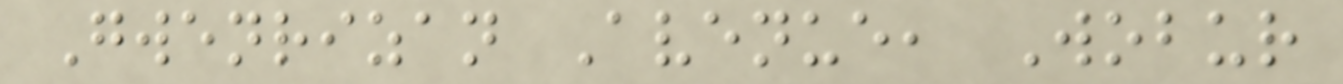Gwenrizan Avenue, Wobur
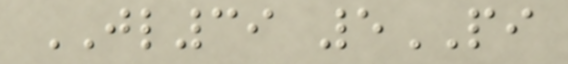JL39 5PI
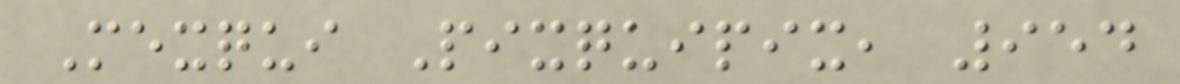Mexqui Pixquipix, 954
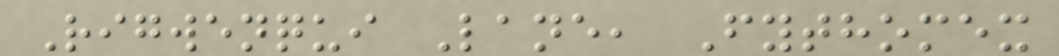Rigwenqui Lane, Fythomex
